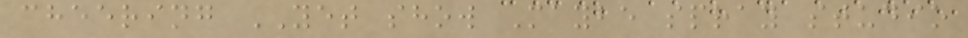cheering YET show Maybe spray studio
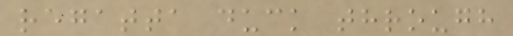regatta duck through
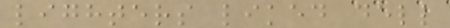lighters liked dell
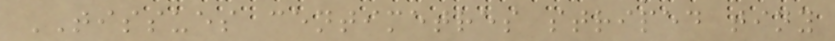TISSUES centimetres striped tiny
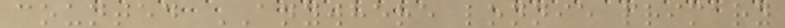counted ANYWHERE lonnie primary
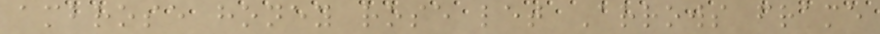ambrose honey rose let Arrows frame
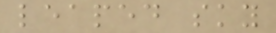leaped sky
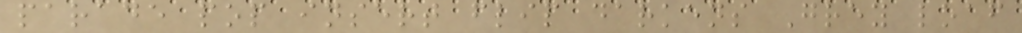parade pop insert flip darkens Grey loaf
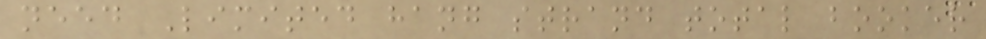need Limited hang strand total booker
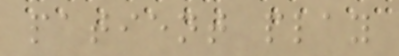patient play
